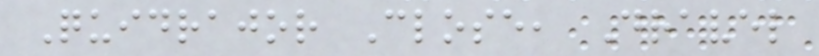Quidrajor Close, Dravel
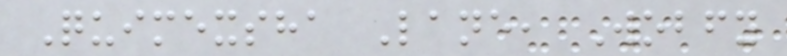Quimexsha Lane, Wobfy
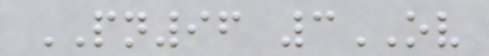PN96 3OV
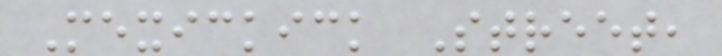Mexickick Street,
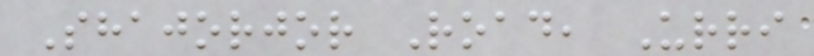Shajorjor Road, Urri
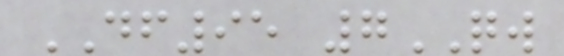DF95 7QW
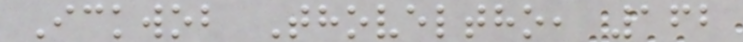Ickwob Thoveltho, 162
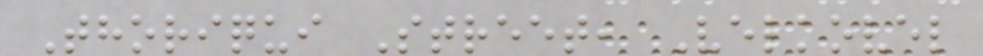Thoriqui Street, Velkovel
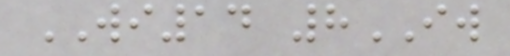WI14 8IW
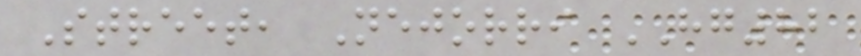Street, Nejorri HG82
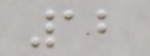12
